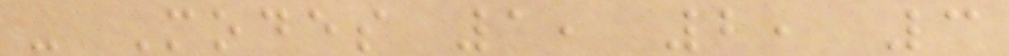- Modes 1, 2, 3
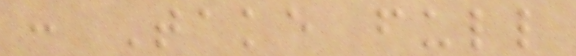: Take full
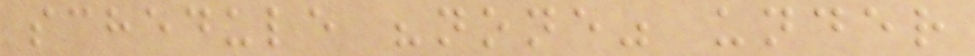schedule "none" under
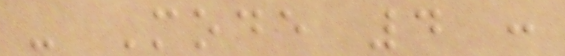- Mode 4 :
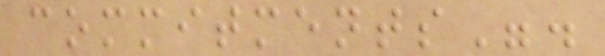commitments".
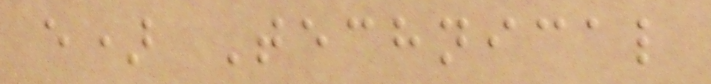e) Technical
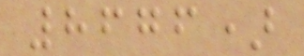8676)
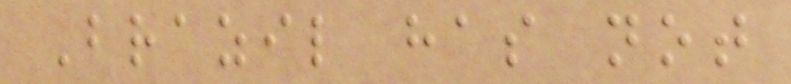Brazil has not
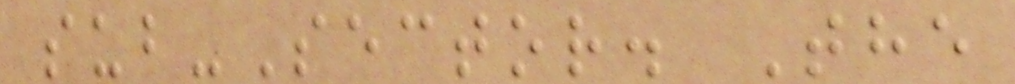sub-Sector. The
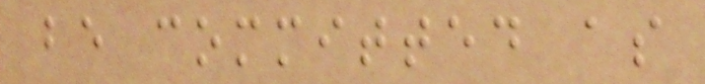be committed as
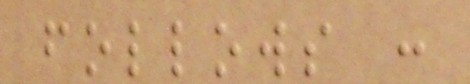follows :
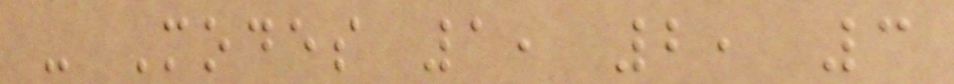- Modes 1, 2, 3
